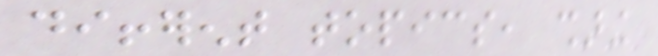different topics, sharing
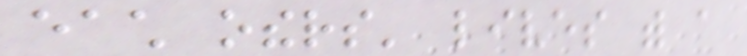each others' lives with a
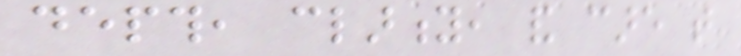depth, clarity, and care that
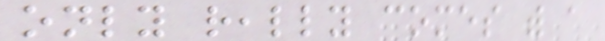only really comes with a
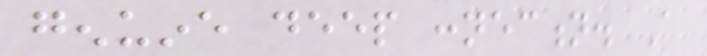genuine deep connection. A
